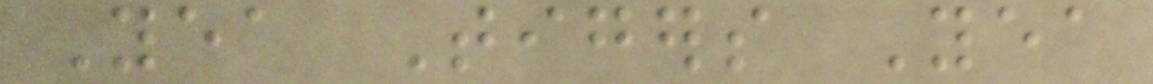Yea Tigers Yea
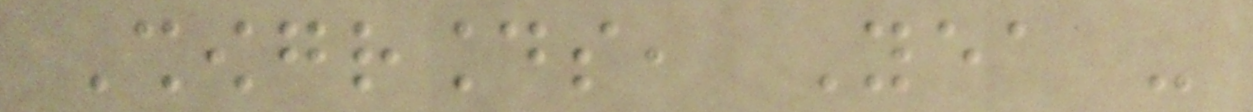Showgrounds, Yea -
